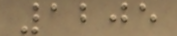1205
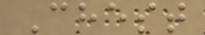Chest
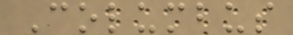Columbus
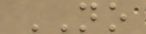NO
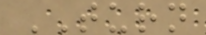TURN
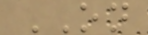ON
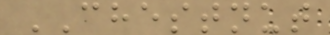CHESTNUT
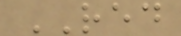RED
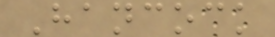Hancock
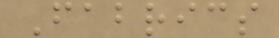Fabrics
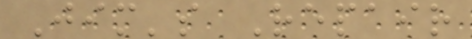Jim's Repair
